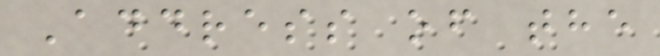Address of the
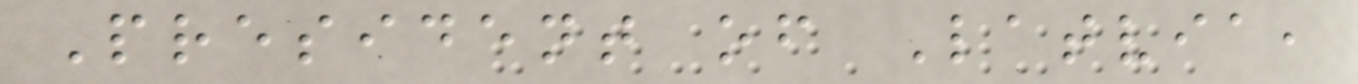President of Latvia,
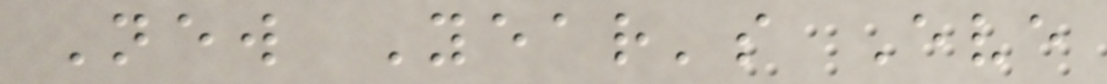New Year's Eve
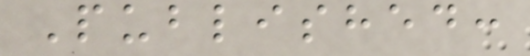Published:
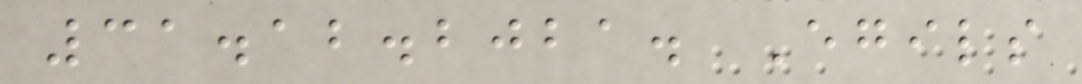31.12.2021. Egils
